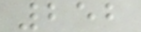252
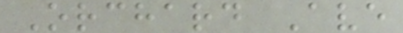Orchard Ave
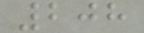208
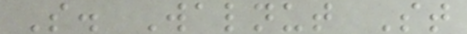S. Walnut St
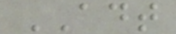ADT
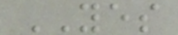YES
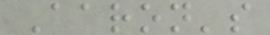Aaron's
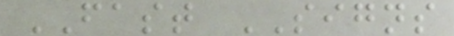FAST SIGNS
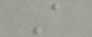A
